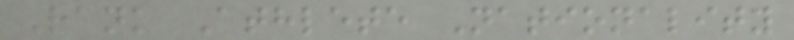Rank Athlete Nationality
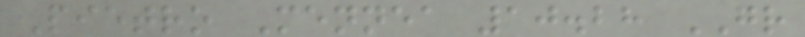Pietro Mennea 10.28 GR
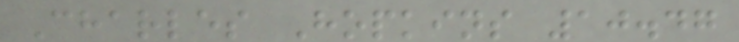Charles Hopkins 10.47
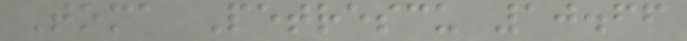Toma Petrescu 10.66
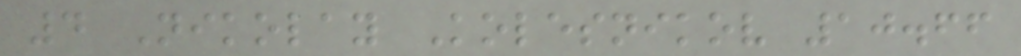4 Nikolay Kolesnikov 10.66
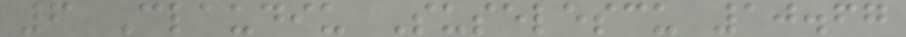6 Claudiu Suselescu 10.67
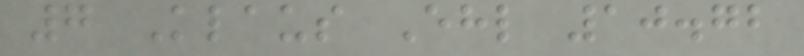7 Klaus Ehl 10.72
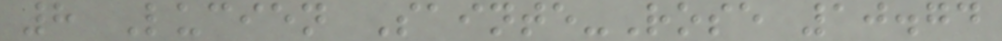8 Lucien Sainte-Rose 10.74
